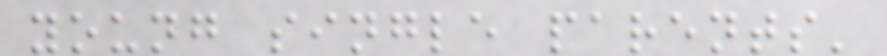young single parents'
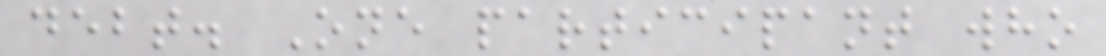debt. One participant who
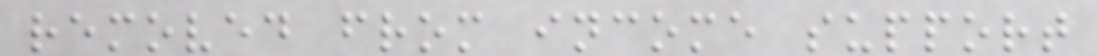removed from income support
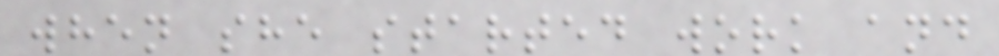when she started work and
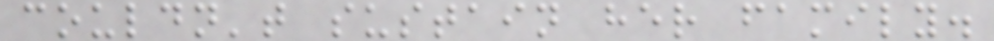couldn't sustain her family.
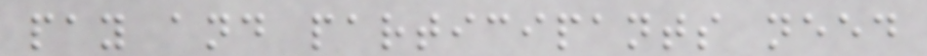pay and participants need
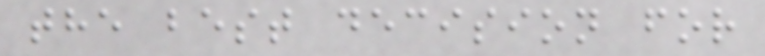the best decision for
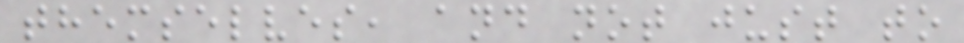themselves, and not just to
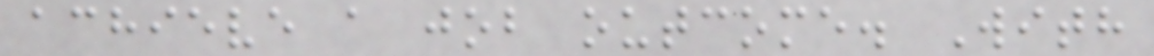achieve a job outcome. With
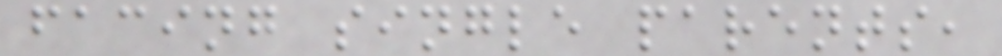facing single parents,
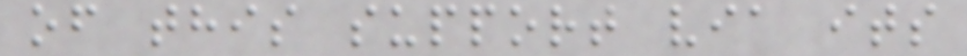of this support via its
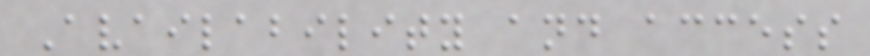Availability and access
